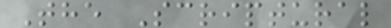The Scriptural
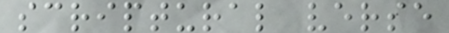scriptural verse
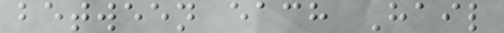between each Hail
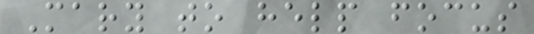Mary to help focus
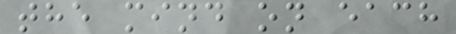the mind on each
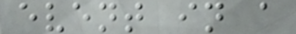event in a
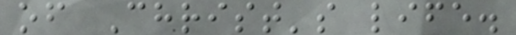of Christ's life.
